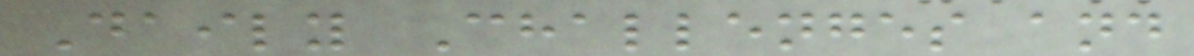Daily Challenges and
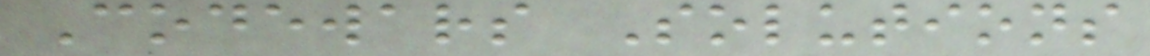Codewars Solutions
